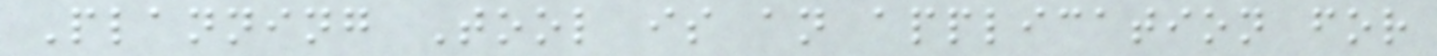Planning Tool is an application for
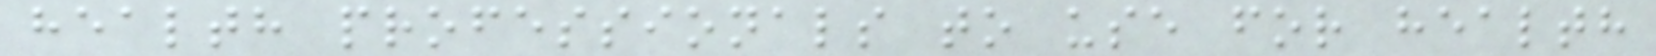health professionals to use for health
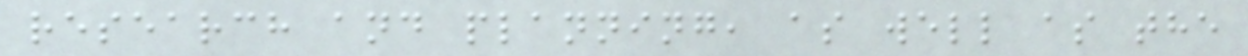research and planning, as well as the
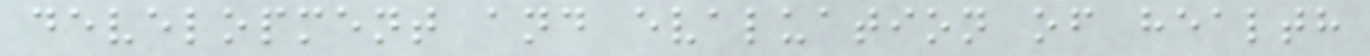development and evaluation of health
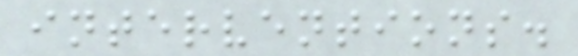interventions.
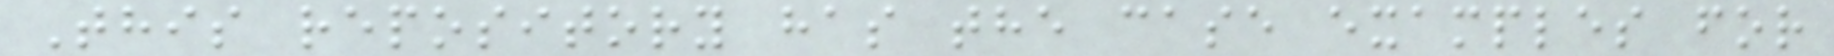This repository has the case examples for
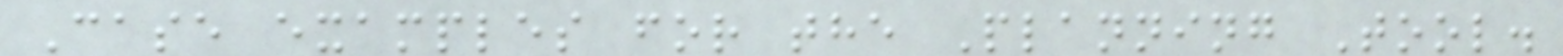Case examples for the Planning Tool.
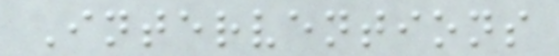Interventions
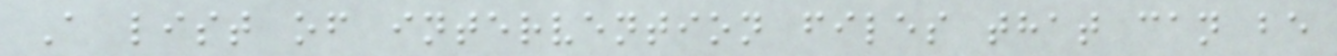A list of intervention files that can be
